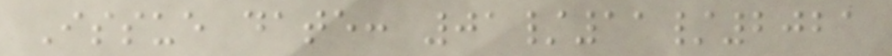Issue date: 01/11/2021
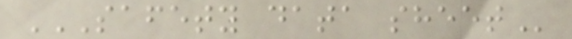SAFETY DATA SHEET
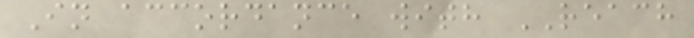In accordance with REACH
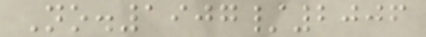No.1907/2006
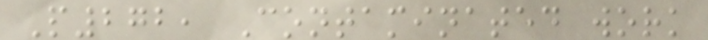P272, Contaminated work
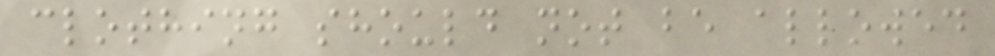clothing should not be allowed
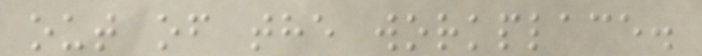out of the workplace.
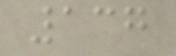137
